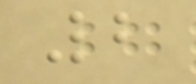2
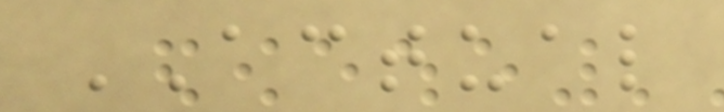ACTUAL
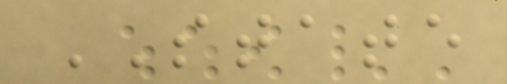STATE
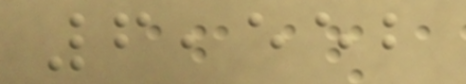6,552
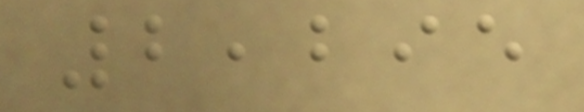2,295
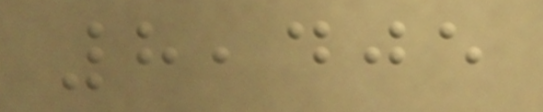8,405
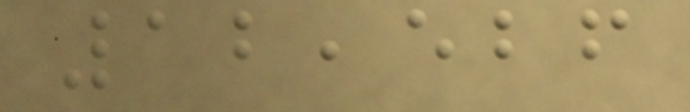12,526
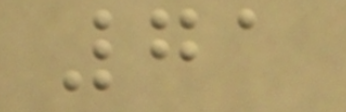71
